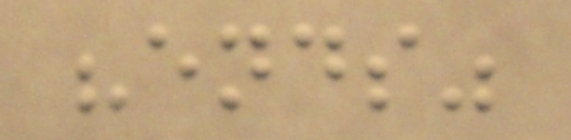"ends"
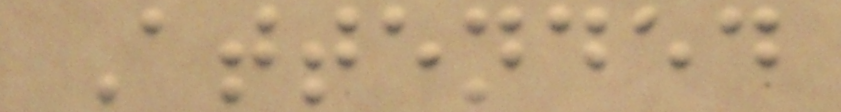Attended
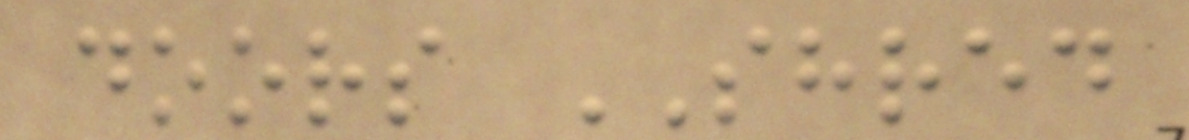doors SHRED
